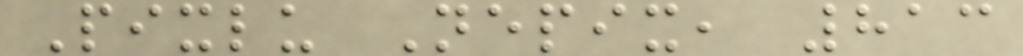Pixlu Nepix, 813
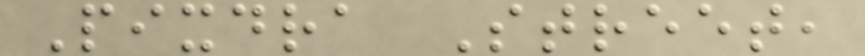Pixdra Street,
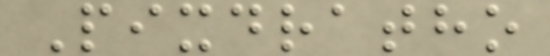Pixdratho
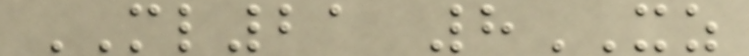ML21 8XZ
